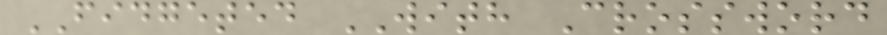FIDGETED WITH Crossword
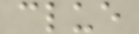clue
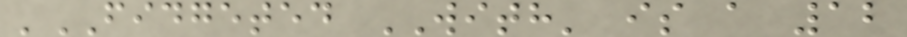'FIDGETED WITH' is a 12
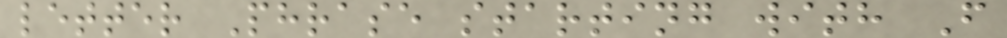letter Phrase starting with F
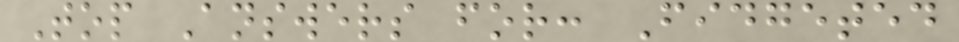Top Answers for: Fidgeted
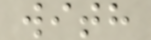with
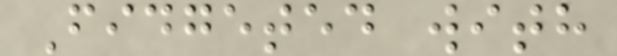Fidgeted with
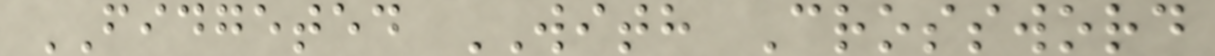FIDGETED WITH Crossword
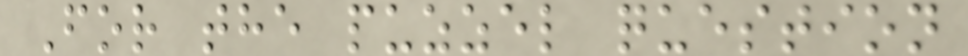For the puzzel question
